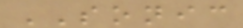SONIC
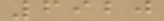6920
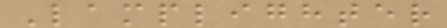Lamplighter
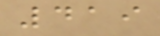419
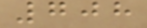708
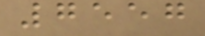7557
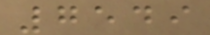7549
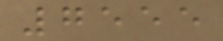7555
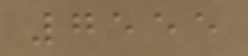7555
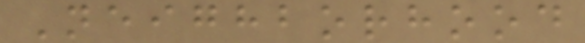Neighborhood
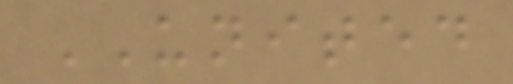UNITED
